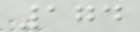174
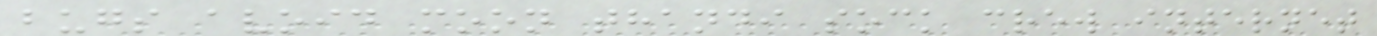bugs avoid moon thandi sock crew internet
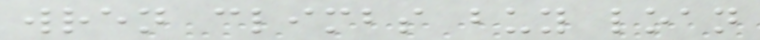wren climbs buy loan
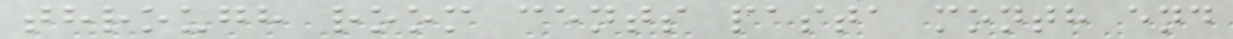through room cents pasta month end
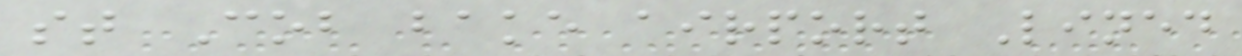st Cob bake airport Lined
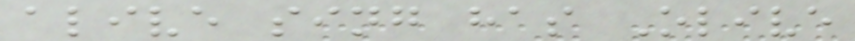alive sing has Olive
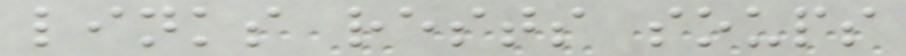links rests soups
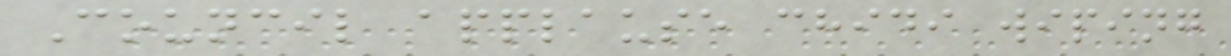Council applause chidi wiping
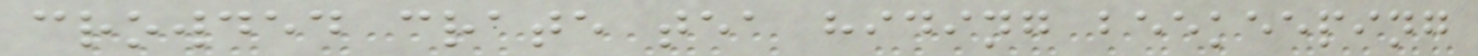crowded crate tea hiding beekeeping
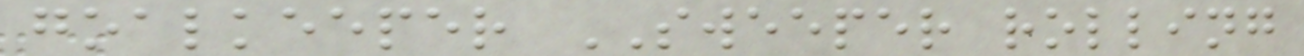goalkeeper SWEEPER rolling
